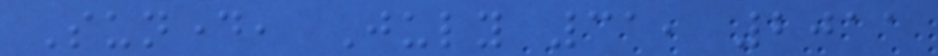Sunday, July 31, 2011
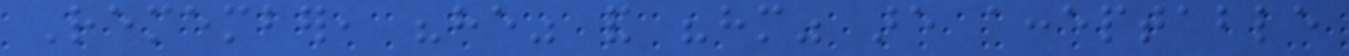Remember, "he" and "him" are acceptable
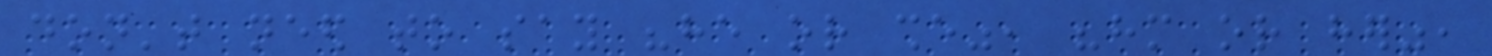don't need to say "he or she", "him or her",
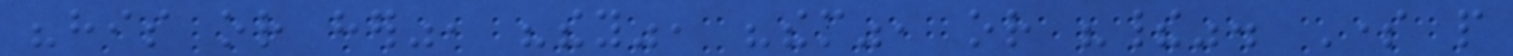"his or her", "they", "them", or "their". Some people
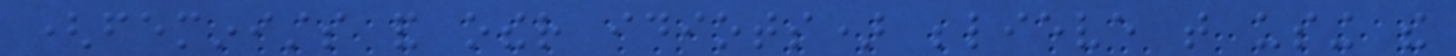(feminists and other idiots) believe that using the
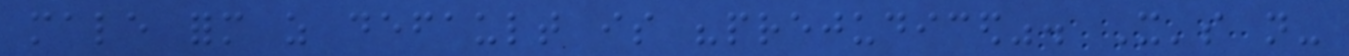male form as default is "prejudiced". It's not-
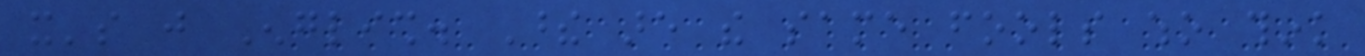it's just English. These are the same fools who think
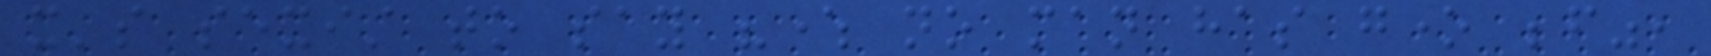it's sexist to say "where no man has gone before",
